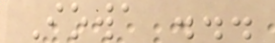Iowa ...
